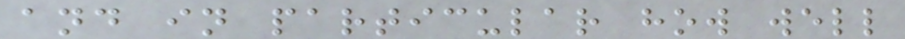and in particular how well
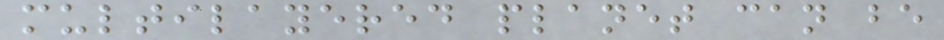multilayered planet can be
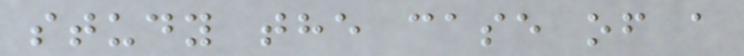study the case of a
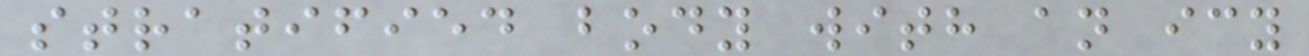stratified body with an icy
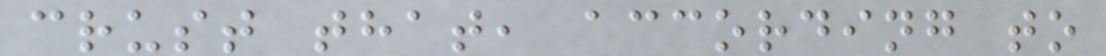crust that, according to
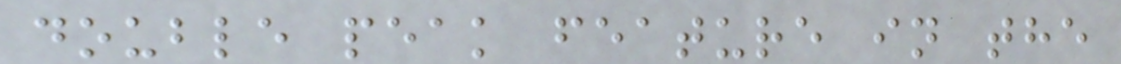double peak feature in the
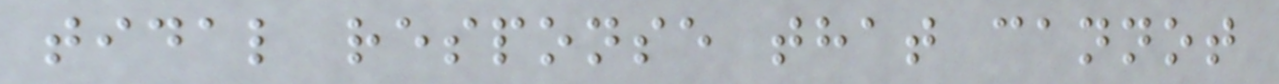tidal response that cannot
